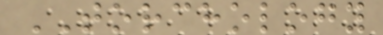TORCHOLOGY
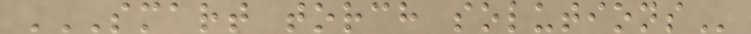SMART TORCH SOLUTIONS
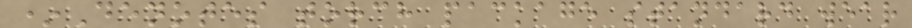*Denotes torch package standard wear
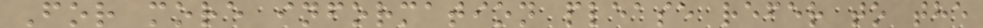For more information please refer to the
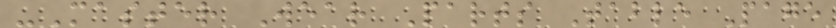-Master Wear Parts Table Page
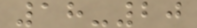18-20
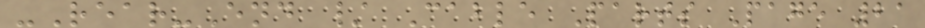-Rear-End / Cable Parts Page 21
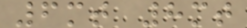6mt 8mt
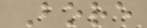Bore
